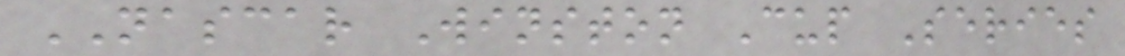NASCAR Winston Cup Series
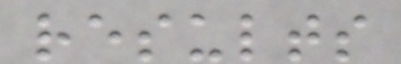results
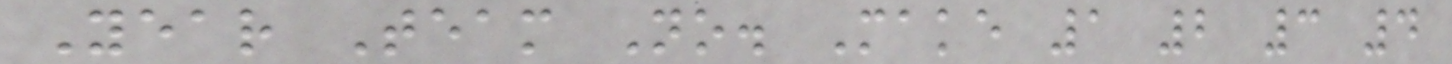Year Team No. Make 1 2 3 4
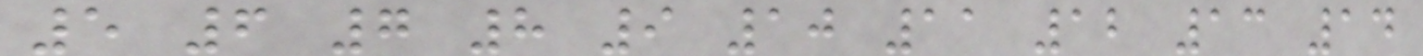5 6 7 8 9 10 11 12 13 14
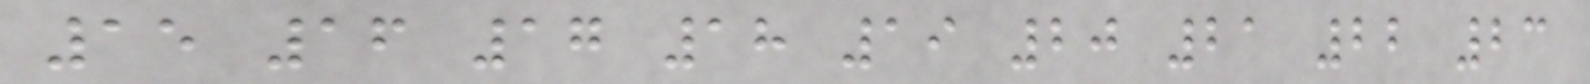15 16 17 18 19 20 21 22 23
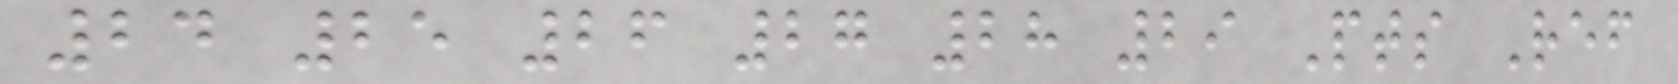24 25 26 27 28 29 Pts Ref
